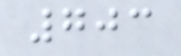703
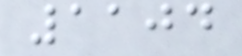1104
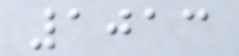1013
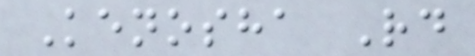Kenosha Rd
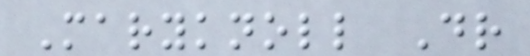Maryknoll Dr
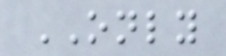ONLY
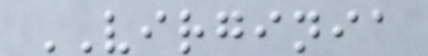VIRGINIA
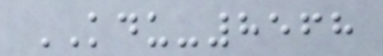KDU-8568
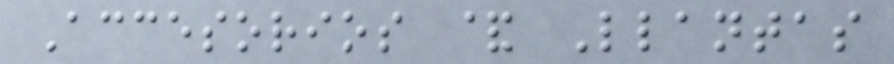Accesorios & Llantas
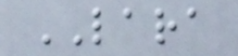LARA
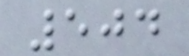504
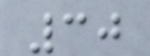30
